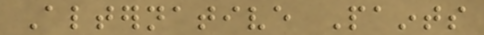Alternative Paints
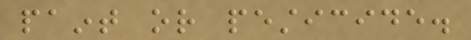paint or pesticide.
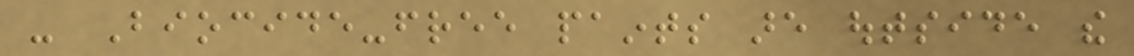- Biocide-free paints are outside the
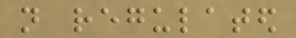not regulated
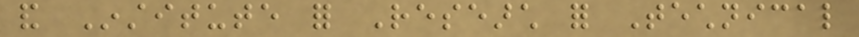and Institute for Research for Technical
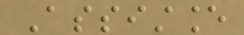Assistance
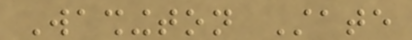Washington State
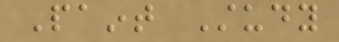Paint Study
